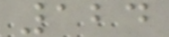124
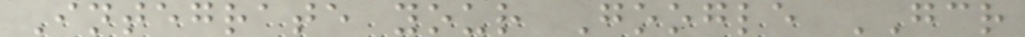Integrate your Google GCR
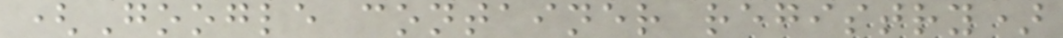(Google container registry)
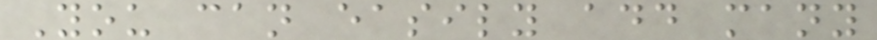You can easily add many
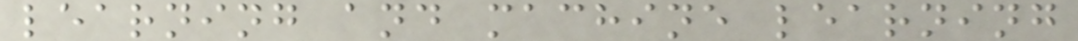learning and machine learning
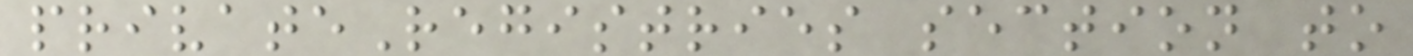privateRegistries section to
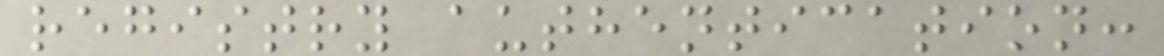registry authentication:
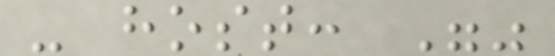- host: ""
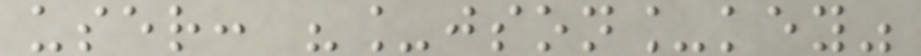user: "_json_key"
